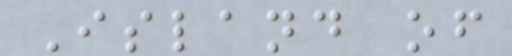Island of
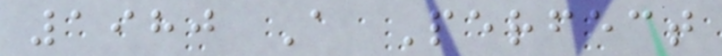1980 A Perfect
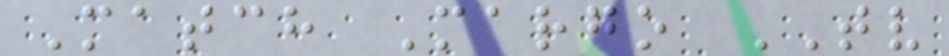Match Margo TV
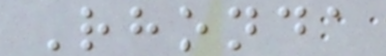Rhonda
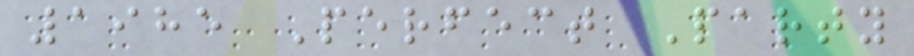1985 Perfect Party
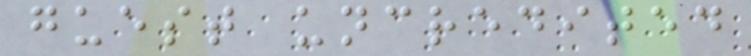guest uncredited
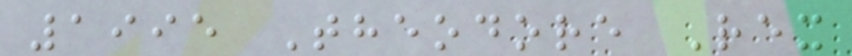1995 Theodore Rex
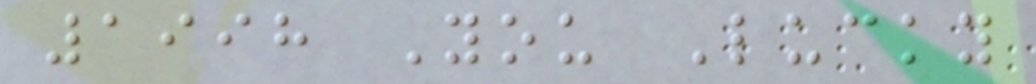1998 You Lucky
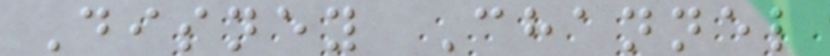Disney Channel
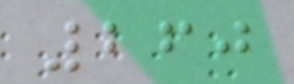260
